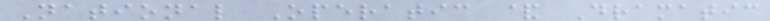National Operatic & Dramatic
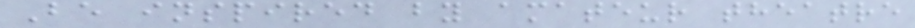Be inspired by amateur theatre
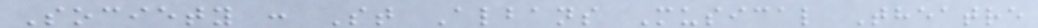Society : St Albans Musical Theatre
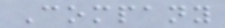Company
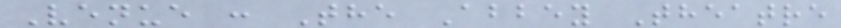Venue : The Abbey Theatre
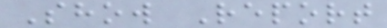Show Report
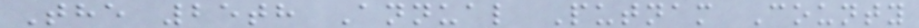The 25th Annual Putnam County
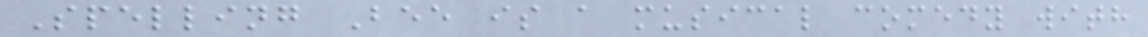Spelling Bee is a musical comedy with
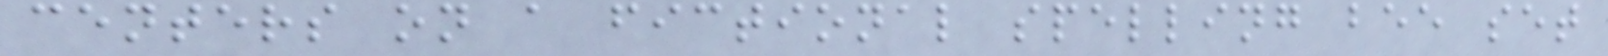centers on a fictional spelling bee set
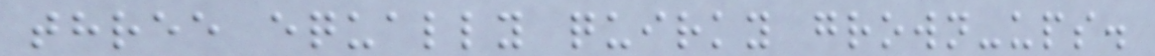three equally quirky grown-ups.
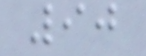90
